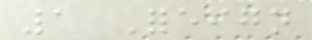1 Foreign
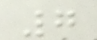7
